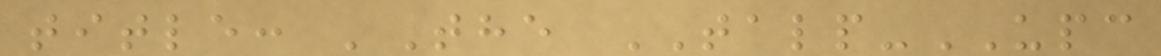title: 'The TALP-UPC
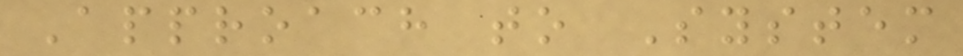Approach to System
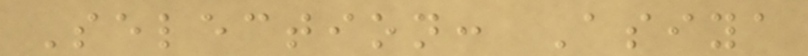Selection: Asiya
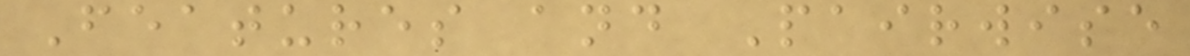Features and Pairwise
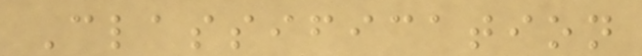Classification
